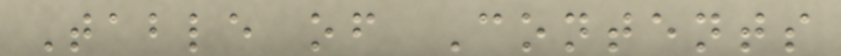Table of Contents
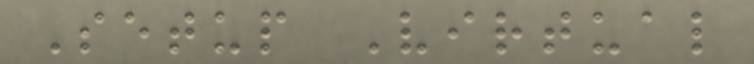Setup Virtual
